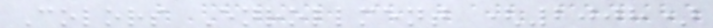Colors Enrollment (2008)
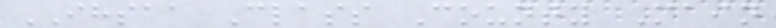IHSAA Class County Main
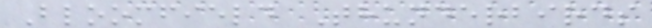Bloomfield Thunderbirds
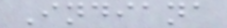Indiana
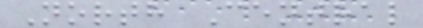North Central
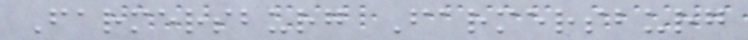Farmersburg Farmersburg
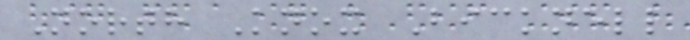North Knox Bicknell
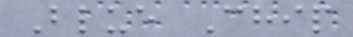Blue Chip
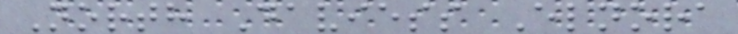North Daviess Elnora
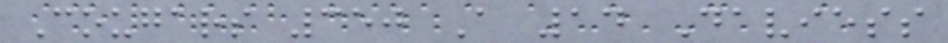Cougars 350 A 14 Daviess
